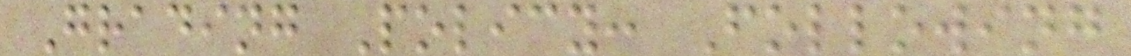Grading Policy: Following
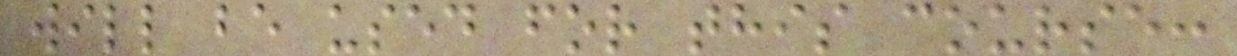will be used for this course:
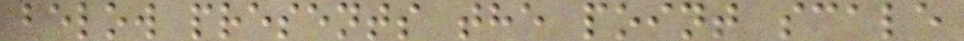below presents the point scale
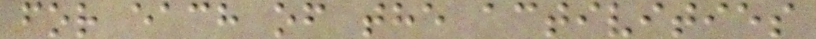for each of the activities
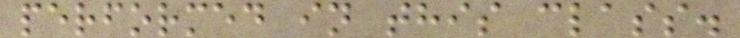performed in this class.
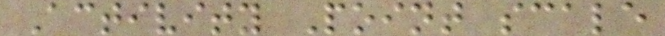Activity Point scale
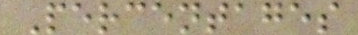Percentages
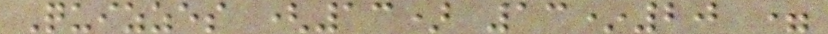Quizzes (13) 13*20 =
